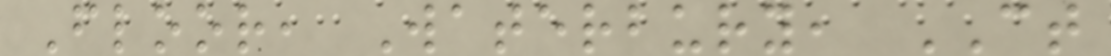Floor, Waterbury, CT
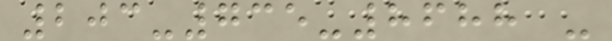203-735-8688 -
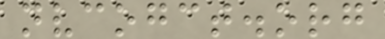nvcogct.org
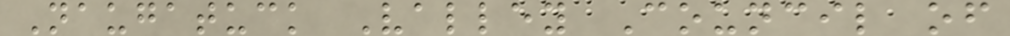Naugatuck Valley Council of
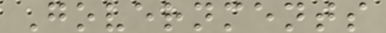Governments
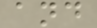and
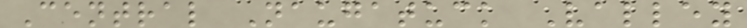Central Naugatuck Valley
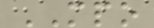MPO
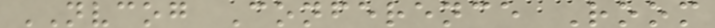NVCOG Conference Room
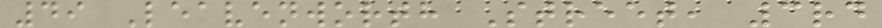49 Leavenworth Street, 3rd
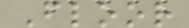Floor
